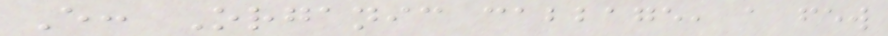E: Organic cabbage, a few
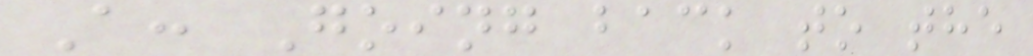A: Going back to the
